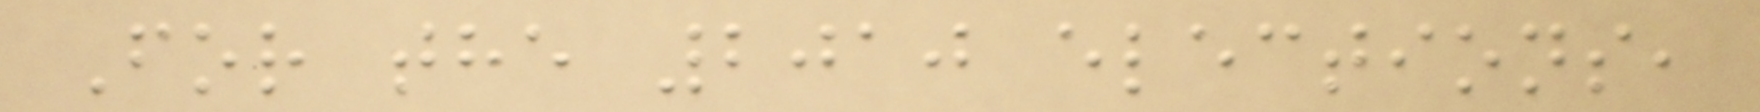For the 2010 elections,
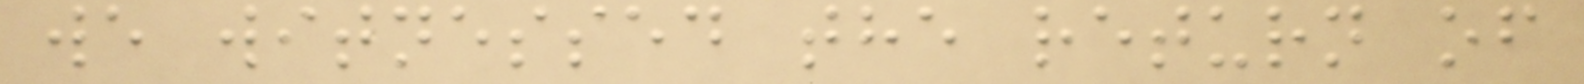we witnessed the return of
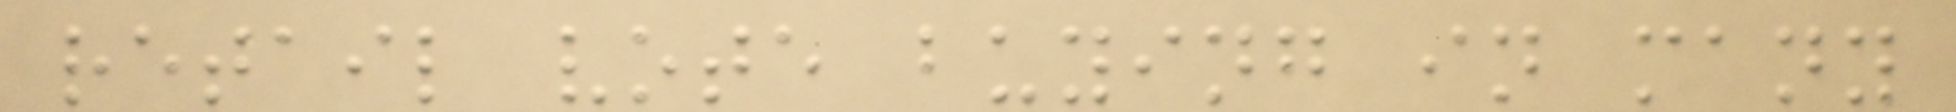retail vote buying in many
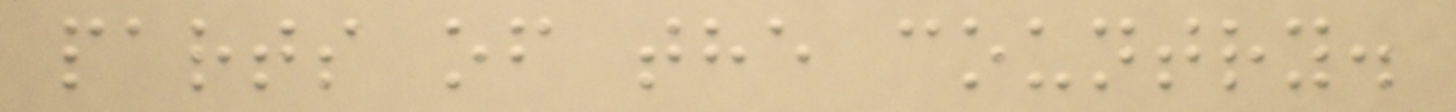parts of the country.
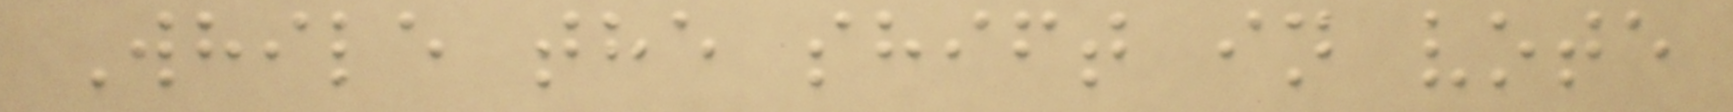While the shift in vote
